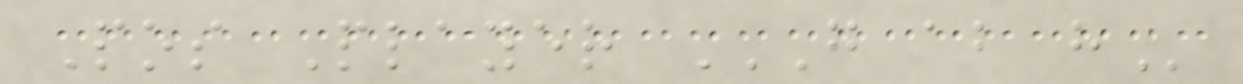Pos Player G AB H
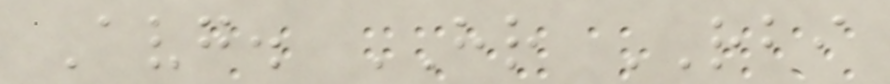Avg. HR RBI
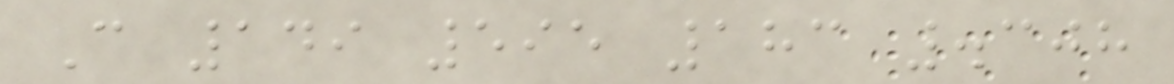C 149 595 183 .308
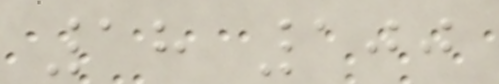18 100
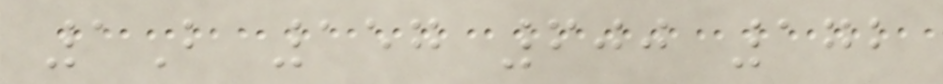1B 157 600 172
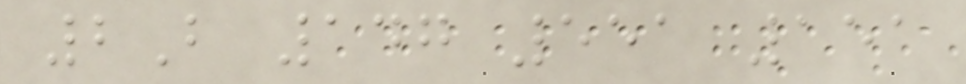2B 147 551 151
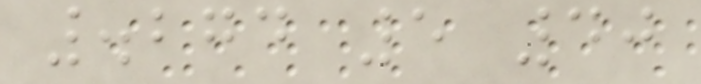.274 5 40
